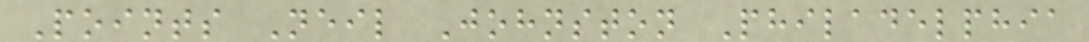Points Neil Johnston Philadelphia
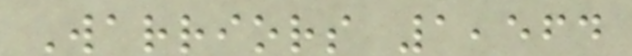Warriors 1,564
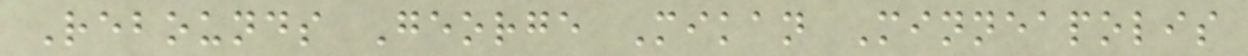Rebounds George Mikan Minneapolis
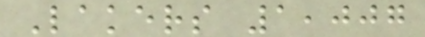Lakers 1,007
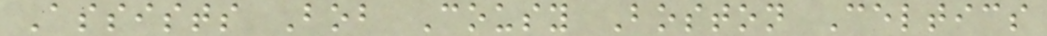Assists Bob Cousy Boston Celtics
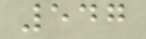547
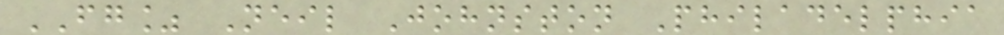FG% Neil Johnston Philadelphia
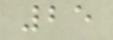25
